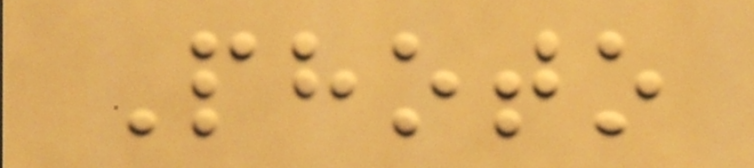Photo
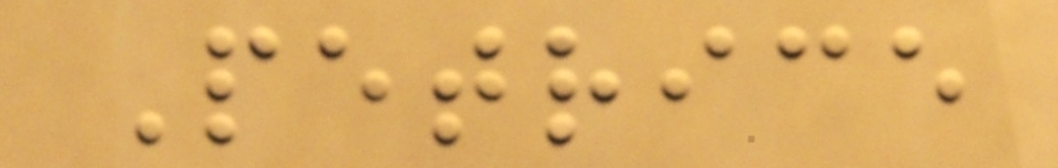Petrice
